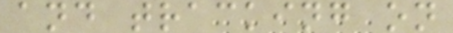and tracking on
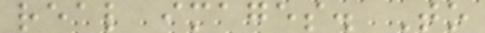real images. To
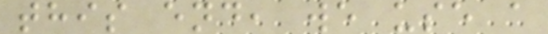this end, we use a
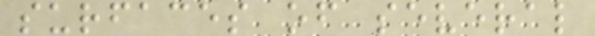surfaces of several
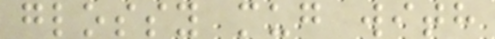glossy mug with
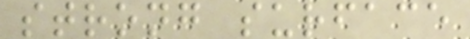strong surface
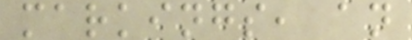markings, an
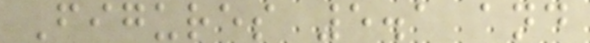Figures 5.1 and
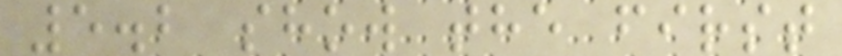5.2 show the first
